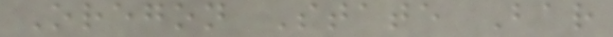Oregon State Bar
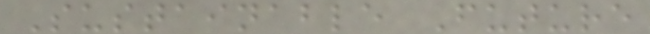Sustainable Future
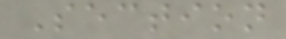Section
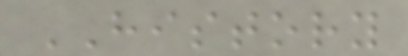HISTORY
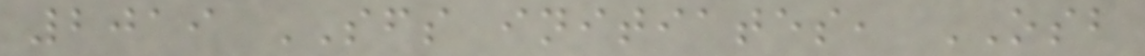2019 SFS initiates, OSB
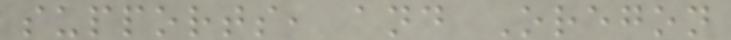supports, and Oregon
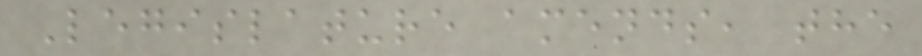Legislature amends, the
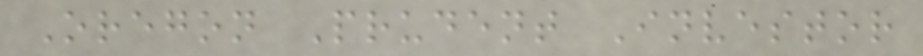Oregon Prudent Investor
